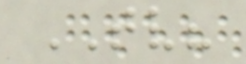TV?
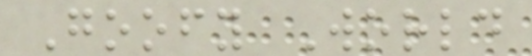Goofy World
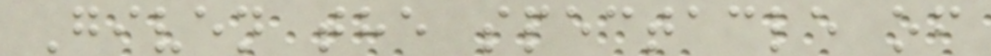Given the spectacle of
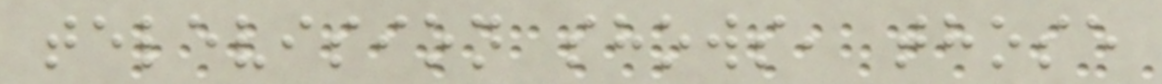television shows, those
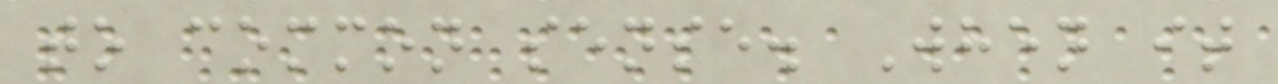to common sense. When it
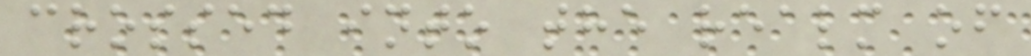crossed into the realm of
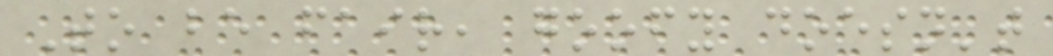To be fair, goofy doesn't
